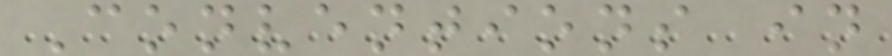Conventions in
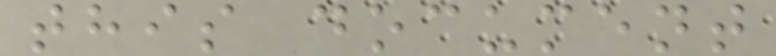this document
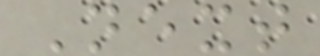Next
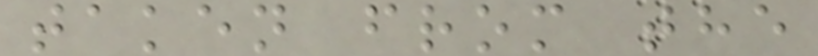taken from the
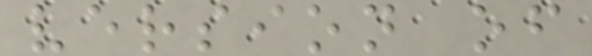version of
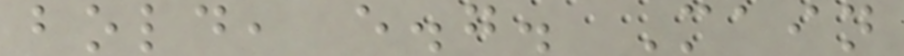bold, e.g. Main
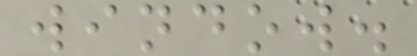window.
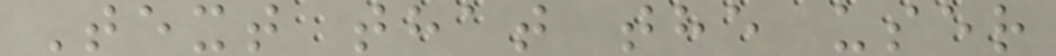Text that the user
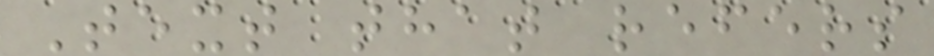Text that refers
